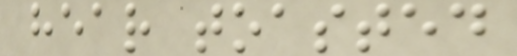hear toasted
